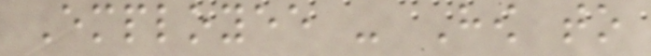Employee - How to
